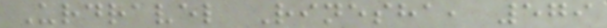Urdravel Rinesha, 579
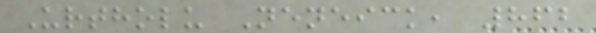Urtholu Neneick, 862
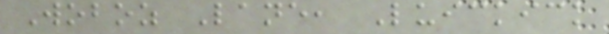Woboz Lane, Luickick
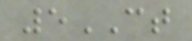5CT
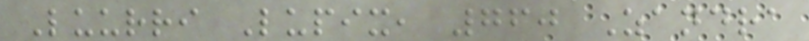Luurri Lupix, 760 Zandra
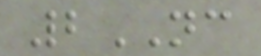2NC
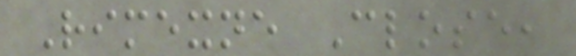Rimexne Close,
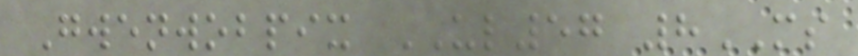Gwenwobpix UL57 8MS
